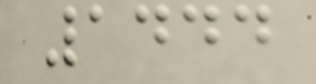1444
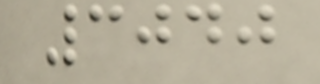3040
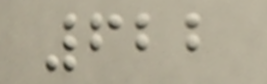622
